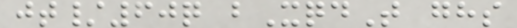jt/60q bXqdT ghs
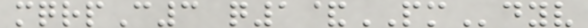mqrpC3 q1&PMdyv
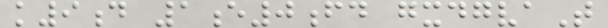k9d 1e0fd gxdgvaT
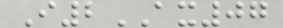I2AX07
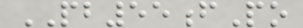PB55fPo
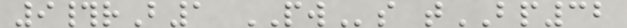9#rB1 PWs tBP32
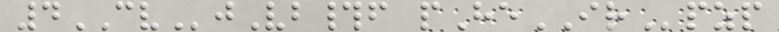4CVjVb#f pHeIRpzp
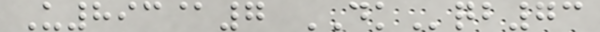U893@7 DKqb73
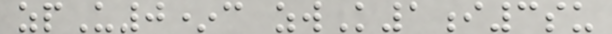zpU0*c zwK1i3su
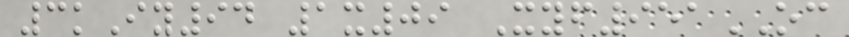3kIy94 1x09 Xyf951OC
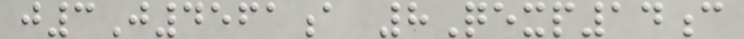j3J4561a 8Qexp14c
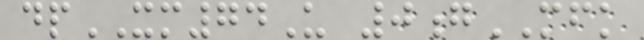dpXM74U 0gMFK
